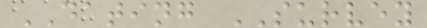DATING SURVEY
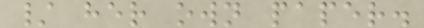/ her own paper.
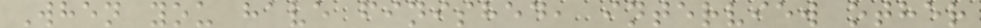When you have finished, interview other
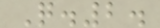Q.2.
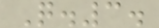Q.3.
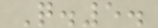Q.5.
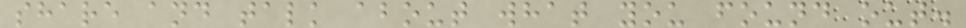share and talk about what you found out.
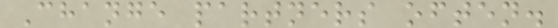Change partners often.
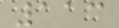113
